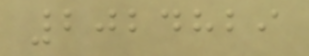2024829
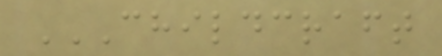CHILDCRAFT
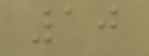10
